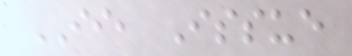II, Issue
